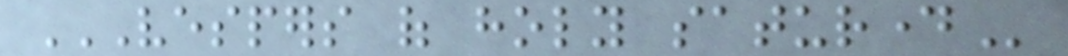VESPERS OF HOLY SATURDAY
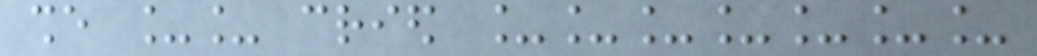she __ cried _______
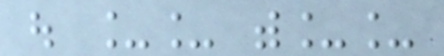out __ with__
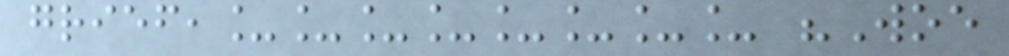grief,________ "Woe
